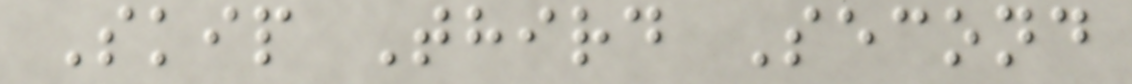Skip Third Second
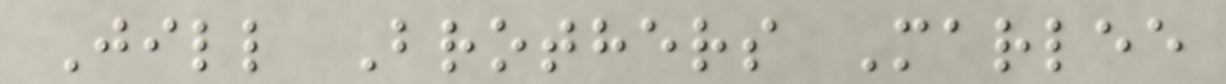Jill Brothers Marlee
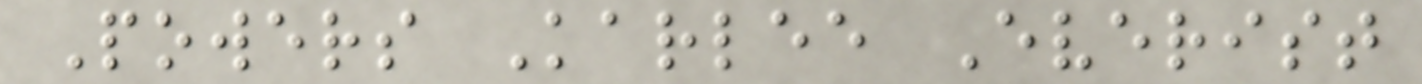Powers Karlee Everist
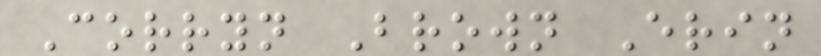Corryn Brown Erin
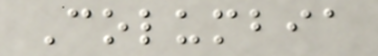Columbia
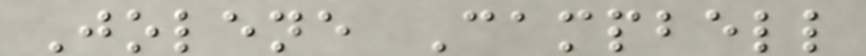Jolene Campbell
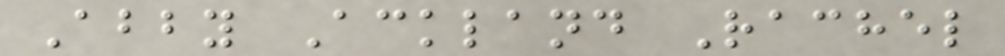Abby Ackland Rachel
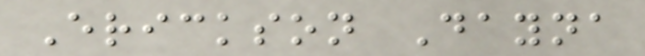Erickson Dayna
